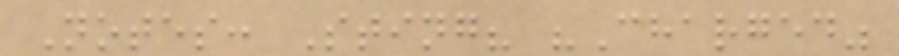Notes: Sting? "Charged"
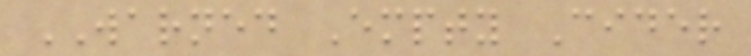WARNED Empty Cider
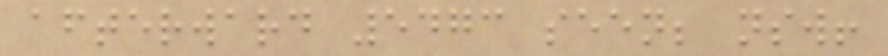afterward 5473 seen; nsw!
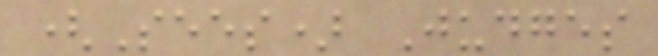(Sees) Judges
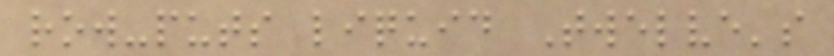row-puts liquid Twelve's
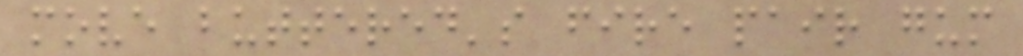move buttered's fire pair gum
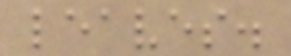leaves.
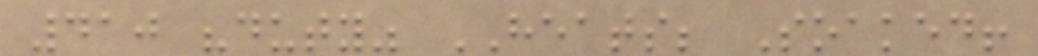410 "duty" HEATS; Soaked!
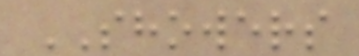SHOWERS
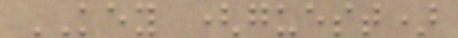KEY (guest)
